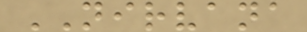NIRVANA
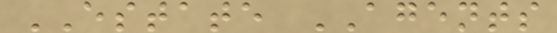ESTATE AGENTS
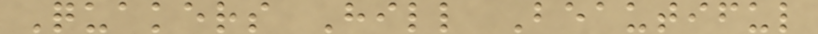Quakers Hill Beautiful
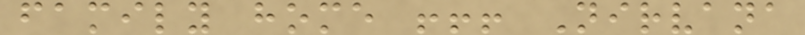family home !!! Nirvana
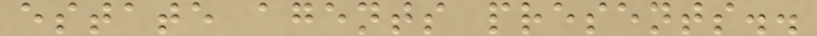estate agents presents..
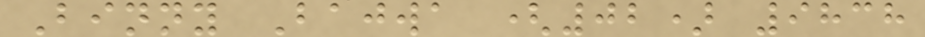Binny Bajwa (02) 9838
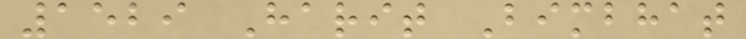1529 Harit Bimbhat
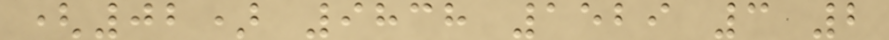(02) 9838 1529 3 2
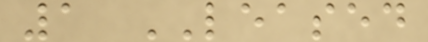1 LEASED
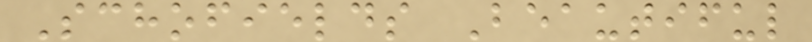Schofields Beautiful
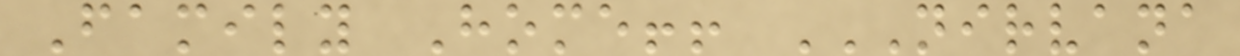Family Home!! NIRVANA
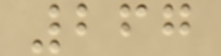267
